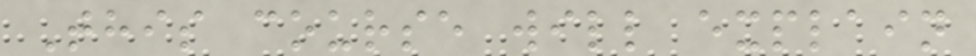This course will explain
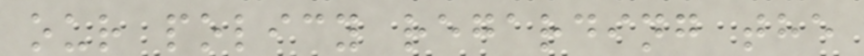our policy regarding the
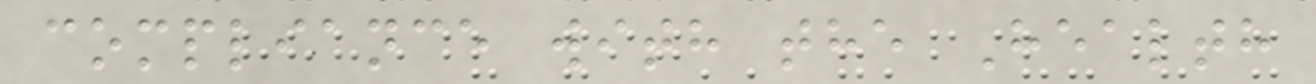compliance with the Health
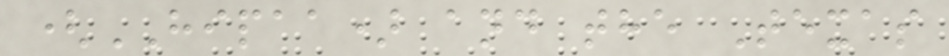(HIPAA) and the Texas
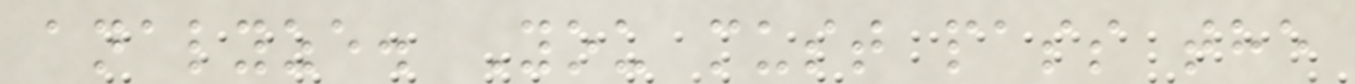analyze. You must pass the
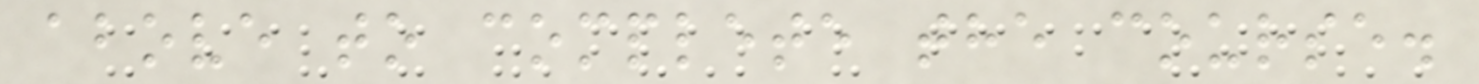above to complete the course.
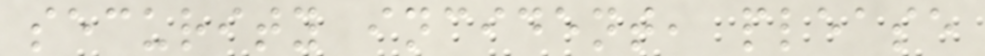security incident, please
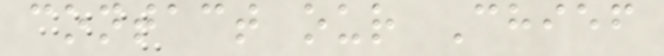contact our Chief
